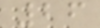26
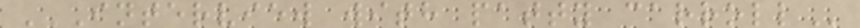INTERVIEW WITH PATTY CARROLL
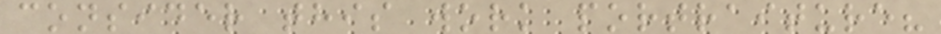consider this work portraiture?
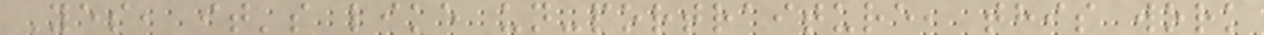Yes, it's like un-portraiture, this work
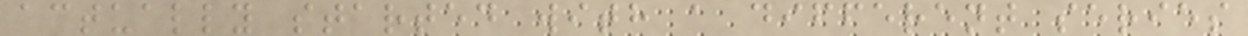actually started with a different series
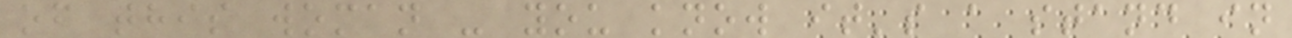of this woman - you know it's a stand in
